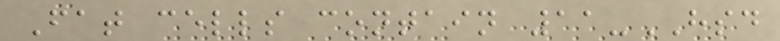Fat cells contain 11-HSD
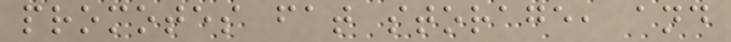promotes fat storage, and
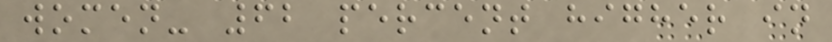women- 62 percent higher in
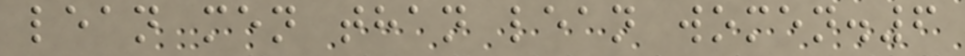lean men than lean women.6
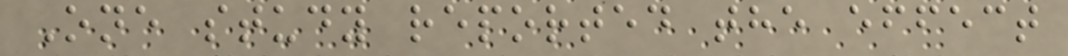One study reported the effect
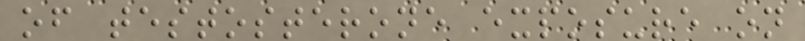of testosterone exposure on
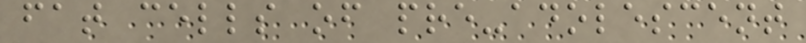fat cells of pre-adolescent
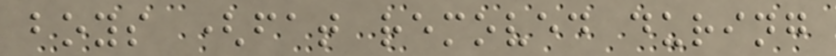boys (fat removed during
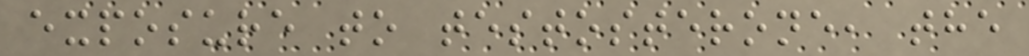exposure to testosterone, the
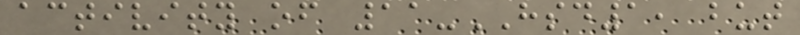activity of 11-HSD1, but
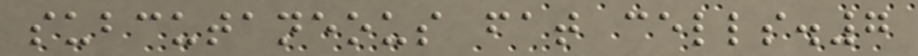subcutaneous fat cells.7
